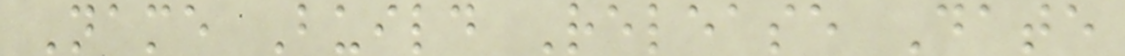Name Build Release Date
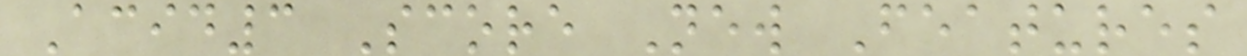Acid3 Score New Features
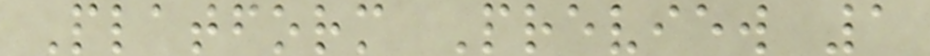Platform Preview 1
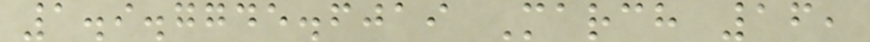1.9.7745.6019 March 16,
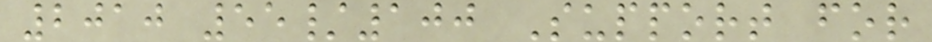2010 55/100 Support for
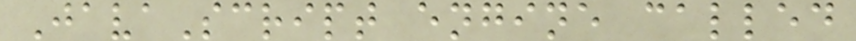JavaScript engine called
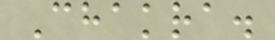Chakra.
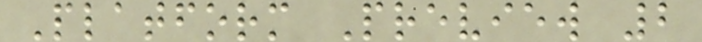Platform Preview 2
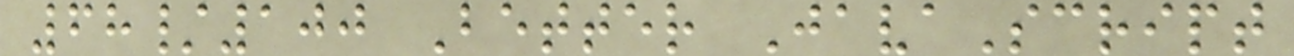68/100 Better JavaScript
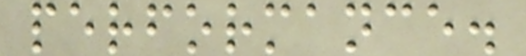performance.
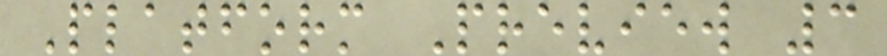Platform Preview 3
